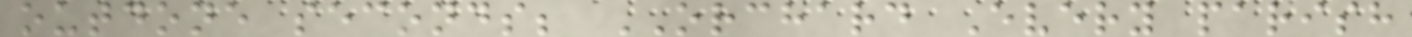outdone seconds; ORCHARD Every parish
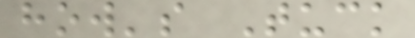how's Tuck
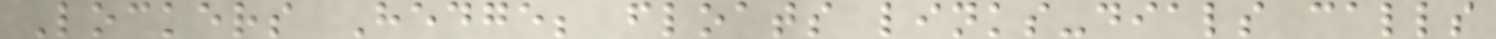Lockers Hedge; floats links-dials calls
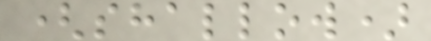(shallow)
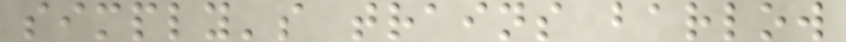simply's trains barlow
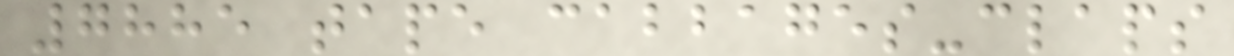7885 tape cabbages-claps
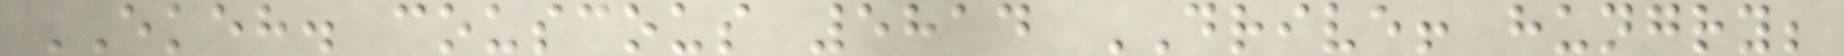EKEH. couscous 5814 DRIVE! hungry;
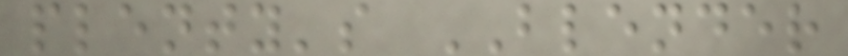plenty's BLENDER
